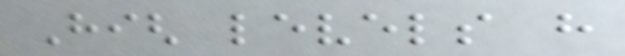High levels have
